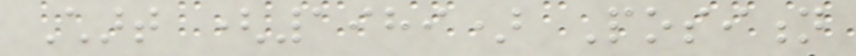Chart (1989) Position
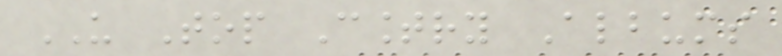US Top Country Albums
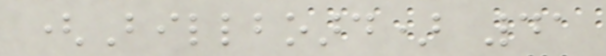(Billboard) 41
